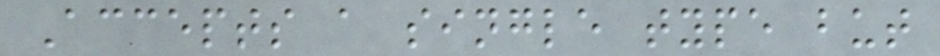Accepts a single type but
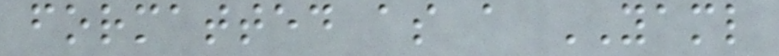formatted as a YAML
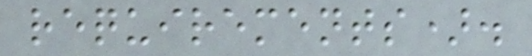requirements).
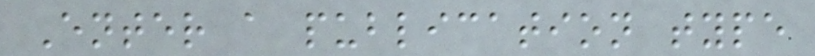Enter a publication type
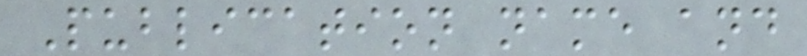Publication name and
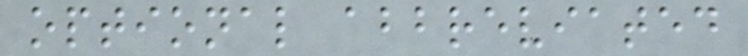optional abbreviated
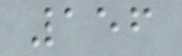156
